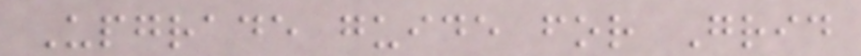Upgrade guide for Grid
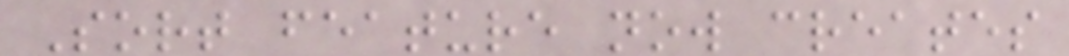Sort feature now creates
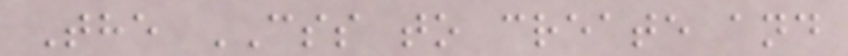The CSS to create and
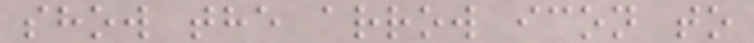show the arrow icon to
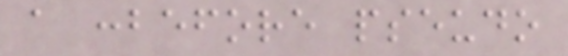a :before pseudo
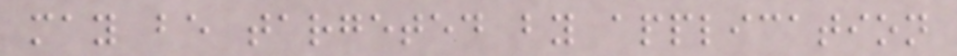may be targeted by application
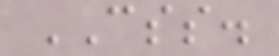CSS.
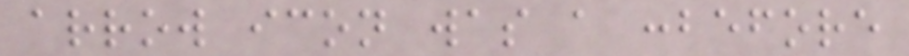arrow icon was a :before
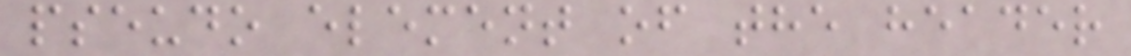pseudo element of the header
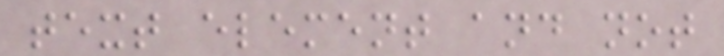text element and not
